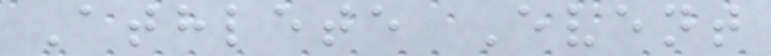Athlete Event
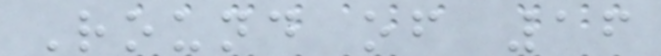Round of 16
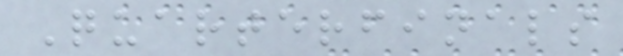Quarterfinals
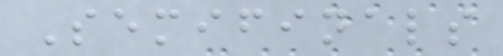Semifinals
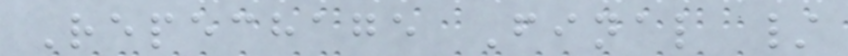Repechage Final /
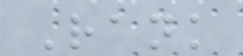Rank
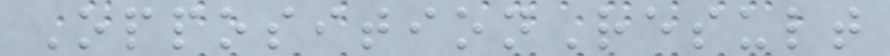OppositionResult
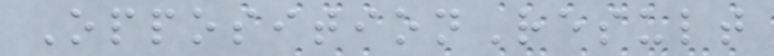OppositionResult
